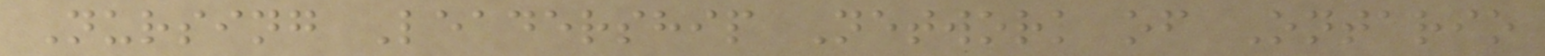Nursing Leadership Network of Ontario
